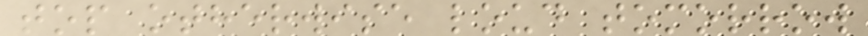top otherwise loud tomorrow
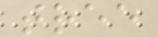tree
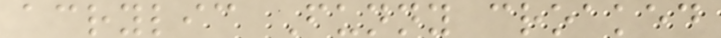acrylic Funny croaked
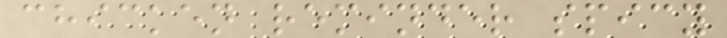chicken reminder spicy
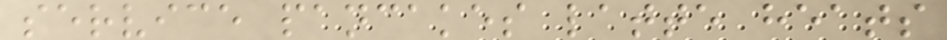service pancakes latte heats
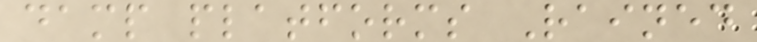damp platforms Rained
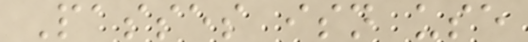Passes isn use
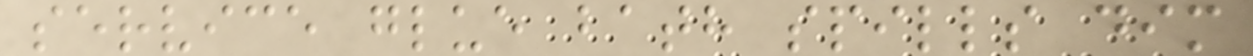service glue bath spills dim
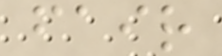fair
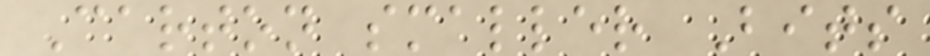Carton smaller Bits
